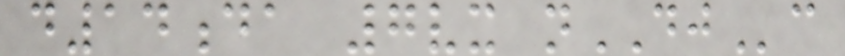d14da 7vx nDJc
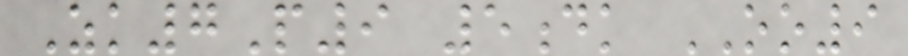Zk7P9 5dk OO9
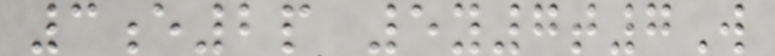3e2p 5y7t7W
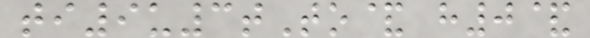ti9u3tTo& h0&
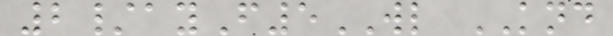2/ayF5WL KND
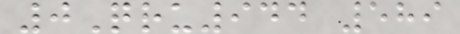0Qru944 589
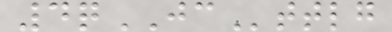4qJCttlg
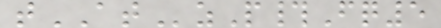tATzP#Fq5
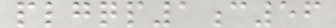plgqp1c56
